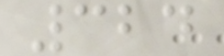324
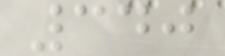340
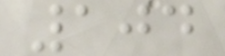104
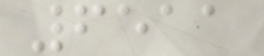6511
